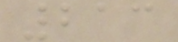213
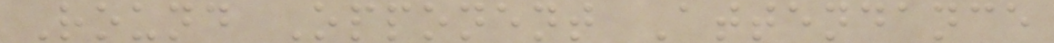Round Opponent Attendance
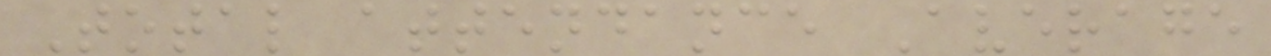Total attendance Average
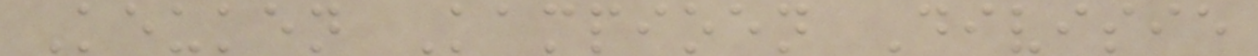Keuken Kampioen Divisie
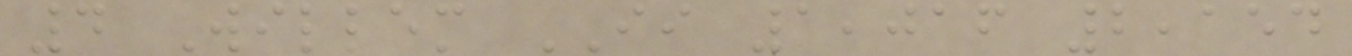4 Willem II 1,016 2,154
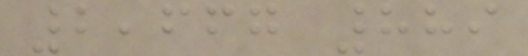2,667 889
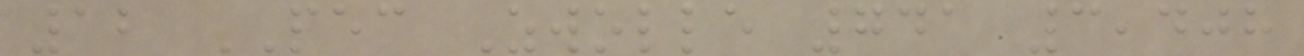12 PEC Zwolle 741 3,408
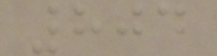804
